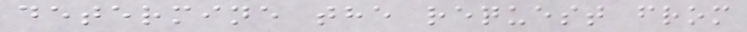determine the request from
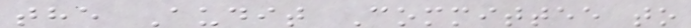the Audit Committee to
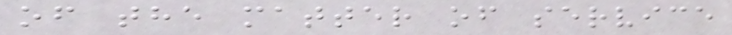of the matter of service
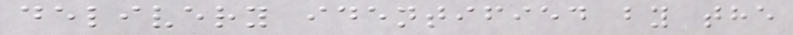delivery identified by the
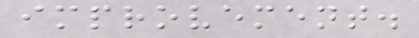improvement.
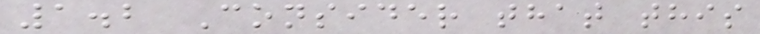1.2 Consider that this
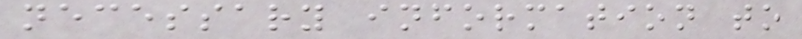necessary information to
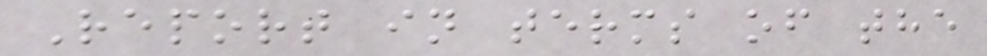Report in terms of the
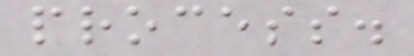process.
